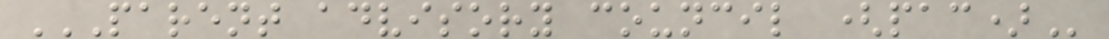PARENT ADVISORY COUNCIL (PAC)
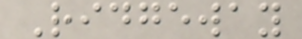Ridgeway
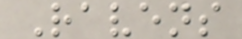Ravens
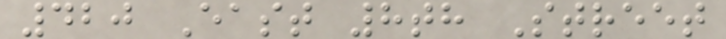420 East 8th Street
